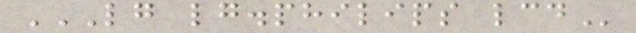LG LG.PHILIPS LCD
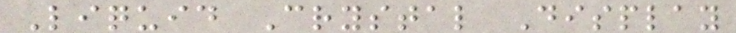Liquid Crystal Display
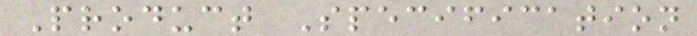Product Specification
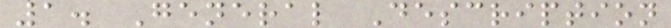1. General Description
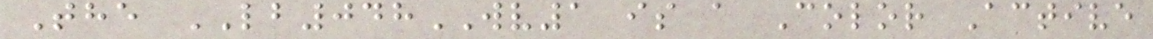The LB048WV1 is a Color Active
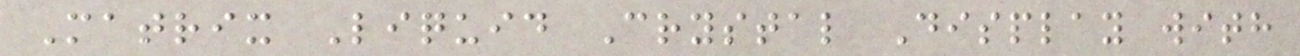Matrix Liquid Crystal Display with
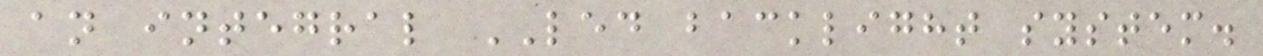an integral LED backlight system.
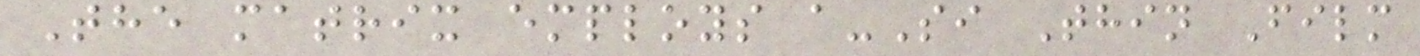The matrix employs a-Si Thin Film
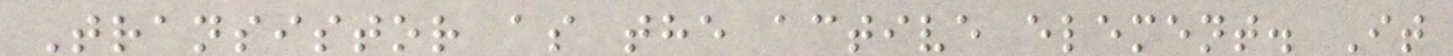Transistor as the active element. It
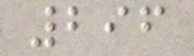296
